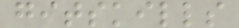gitskills
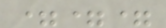===
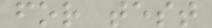for test
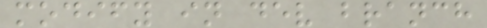modify in dev branch
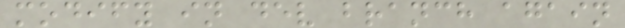modify in dev branch again
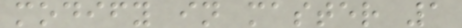modify in master 1
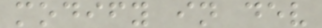modify in dev
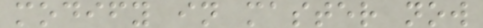modify in master now
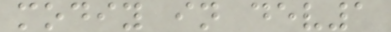modiy in dev1
